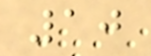10
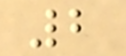2
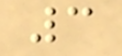3
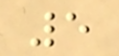5
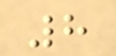8
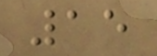15
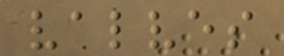valves
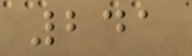241
